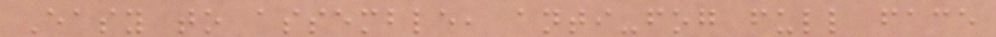Easy to assemble, anti-fog full face
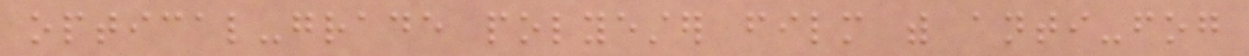optical-grade polyester film with anti-fog
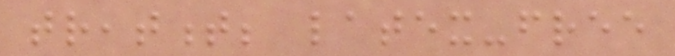treatment; latex-free
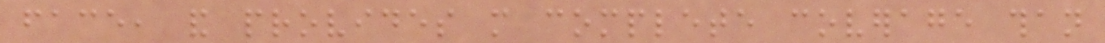face, and provides more complete coverage than
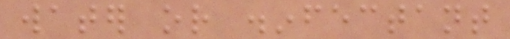water or disinfectant
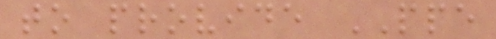to provide PPE
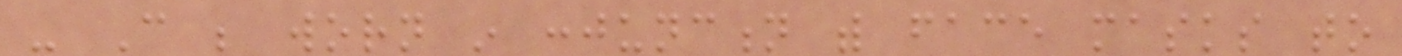- Can be worn in conjunction with face masks to
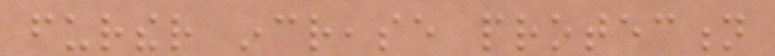further increase protection
